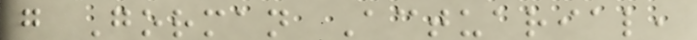g Gorman Actuarial,
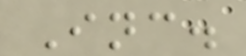Inc.
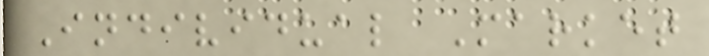Individual Market
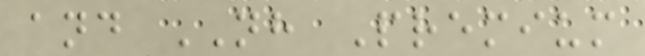and NH Premium
